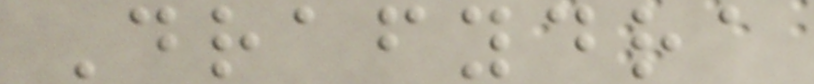Drafydra
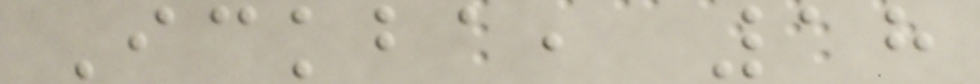Ickba, 18
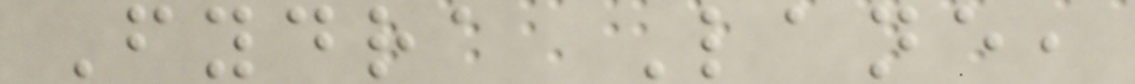Fydra Lane,
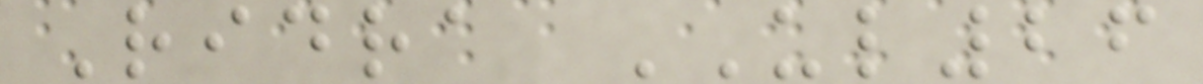Ridra UL26
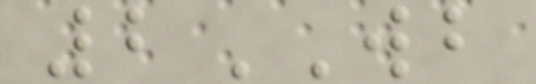2WB
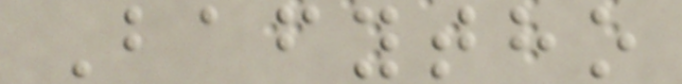Bafytho
